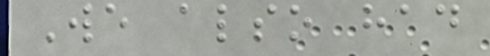We also had
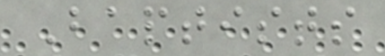Baptists
